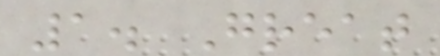1. Great
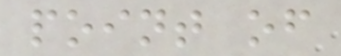point of
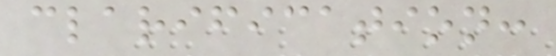clarification:
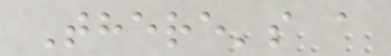There's a
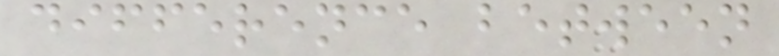difference between
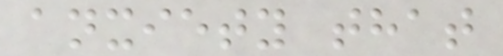anxiety that
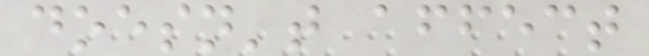doesn't affect
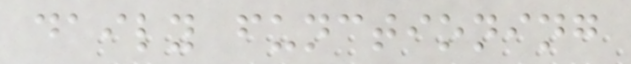daily functioning
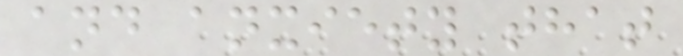and anxiety that
